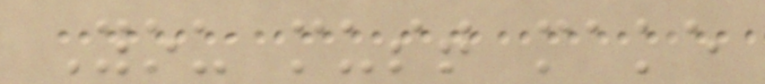You must make
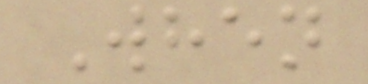When
